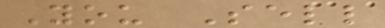You Sell
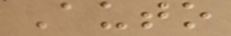Auto
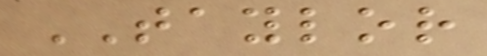TAYLOR
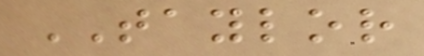TAYLOR
